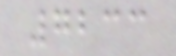7233
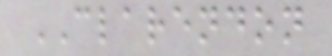CLARENDON
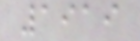1919
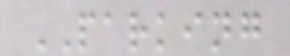PARKING
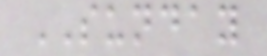SUNDAY
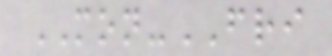MON-FRI
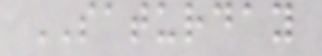SATURDAY
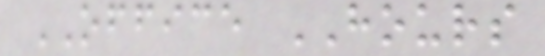OFFICE HOURS
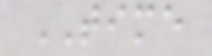TIME
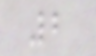2
